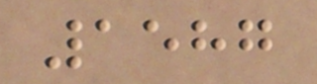1587
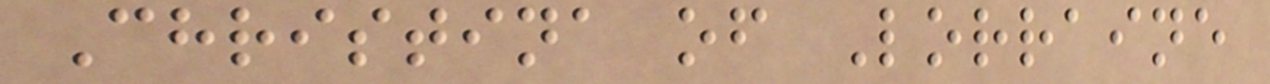Christina of Lorraine
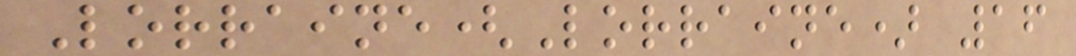Lorraine(Lorraine) 16
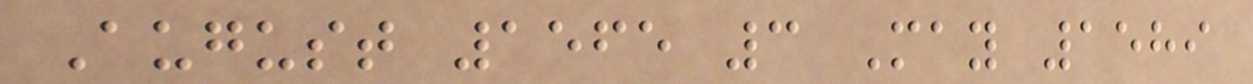August 1565 3 May 1589
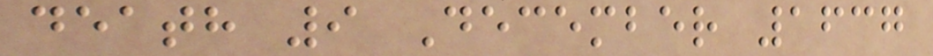death 9 December 1637
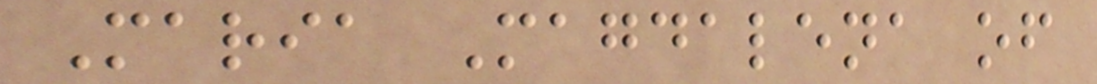Maria Magdalena of
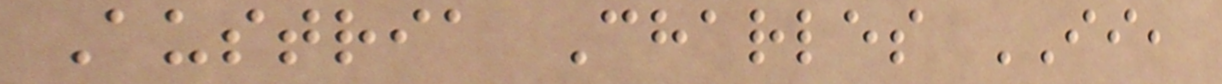Austria Charles II,
